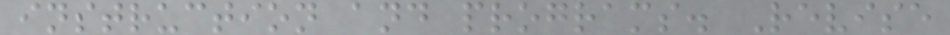instruction and programs. Revise
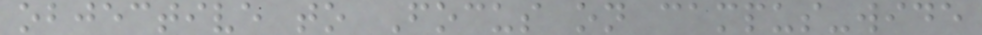objective to Focus on campus-wide
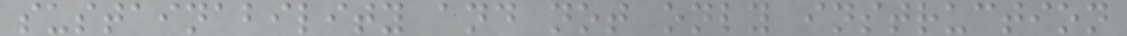sustainability and not only instruction
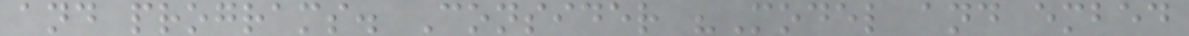and programs. Consider "Model and embed
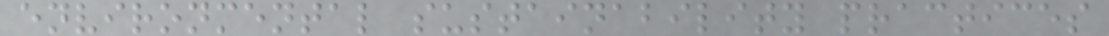environmental sustainability practices
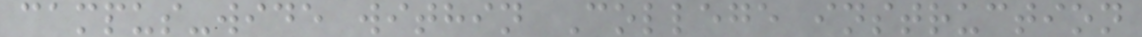campus-wide within College instruction
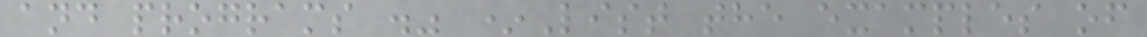and programs ." *List the examples of
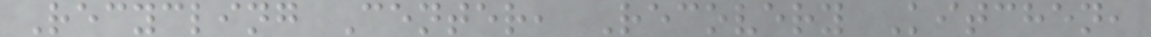Recycling Center, Recovery Kitchen,
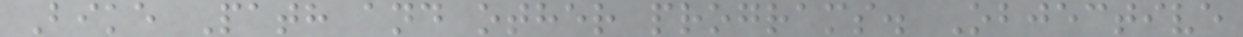Bike Path and other programs. Objective
